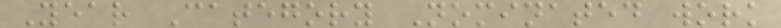Year Category Nominated work
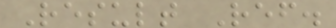Result Ref.
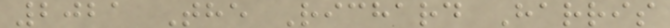2021 The Richard Harris
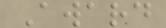Award
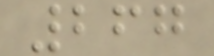267
